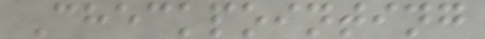Checkpointing
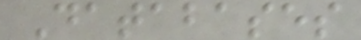Databases
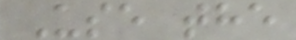Use the
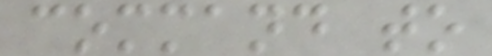command to
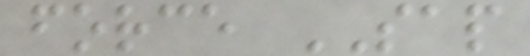force SAP
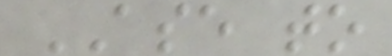ASE to
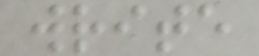write
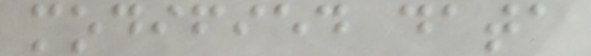modified data
